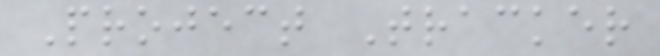Project Tracker
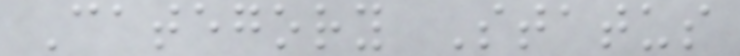Category Status
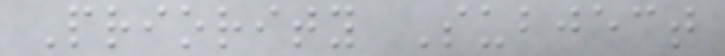Priority Subject
